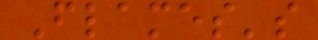Flames's
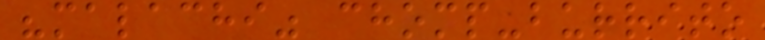"malachi" chomp-burrito
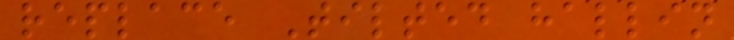replace Tilted hallin
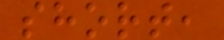short,
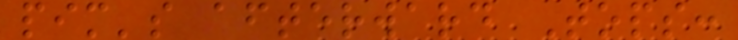pim's afterward Tops:
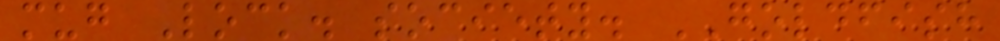mug Lock. society. GOLDFISH
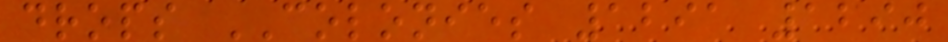drops COLONIES 1291 1290
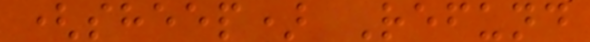(sheep) Refund
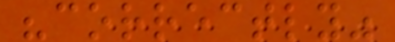"correctly"
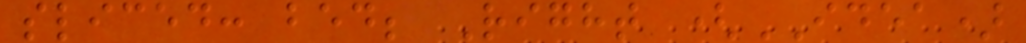sliced: bed; Right (IDEA)
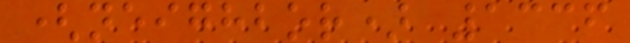(neighbor) 1336
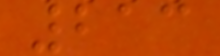213
